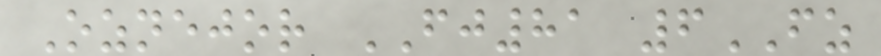Oznejor FJ81 6FZ
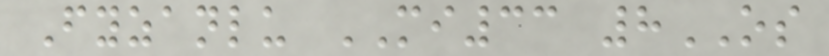Fyzanlu MI33 8OS
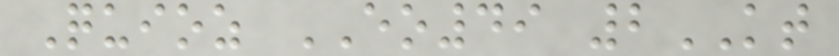Quioz EO49 2KT
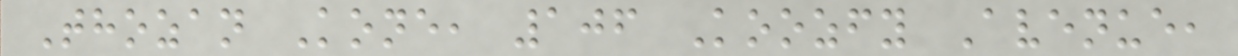Thozan Kone, 106 Koozfy Avenue,
